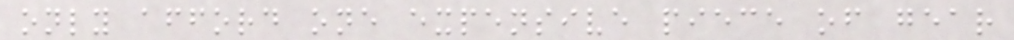only afford one expensive piece of gear
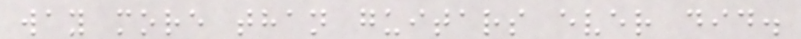way more than guitars ever did.
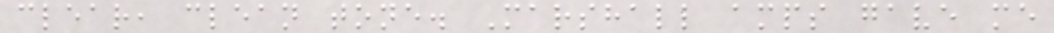clear, clean tone. Marshall amps gave me
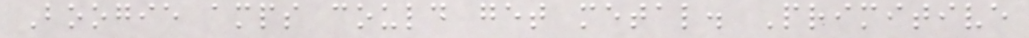Boogie amps could get metal. Primitive
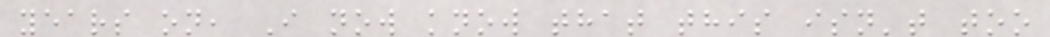years on, I now know that this isn't too
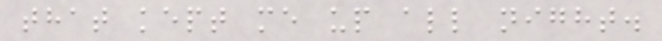that kept me up all night.
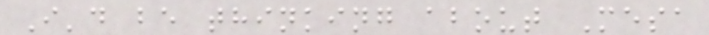I'd be thinking about Mesa
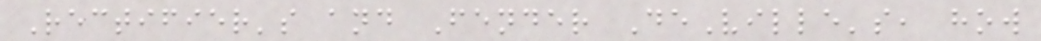Rectifier's and Fender DeVille's, how
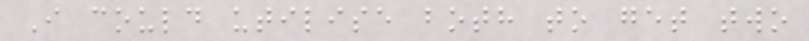I could utilise both to get two
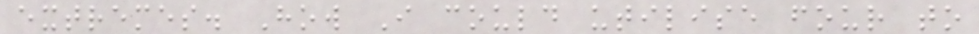extremes. How I could utilise four to
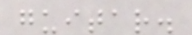guitar.
